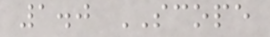1.0 SCOPE
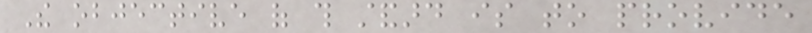The objective of this standard is to provide
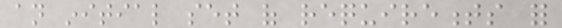an initial set of requirements for
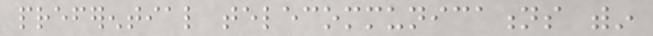preferential telecommunications within
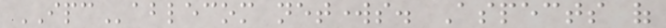IPCablecom networks. Aspects of
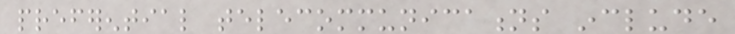preferential telecommunications include
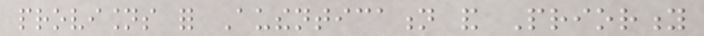provisions for Authentication and Priority
